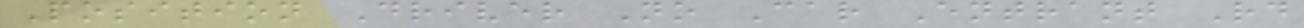Position Driver No Car Entrant Rd
